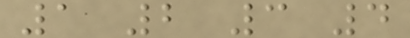1 2 3 4
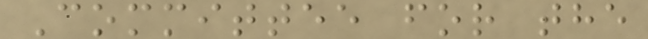Committee for the
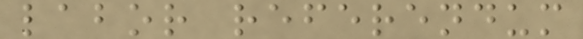labor referendum
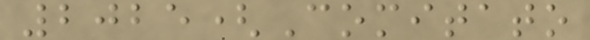2025(Comitato
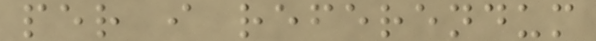per i referendum
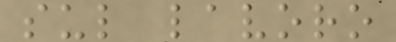sul lavoro
